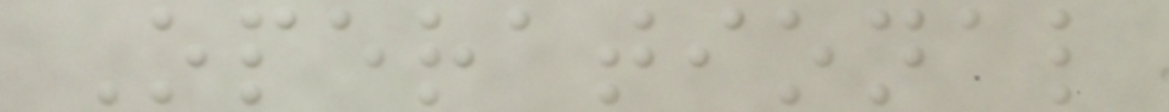Operational
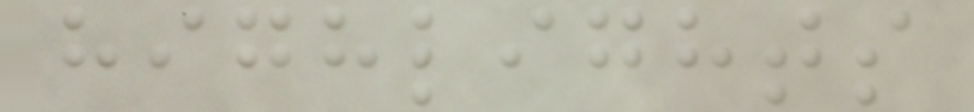highlights
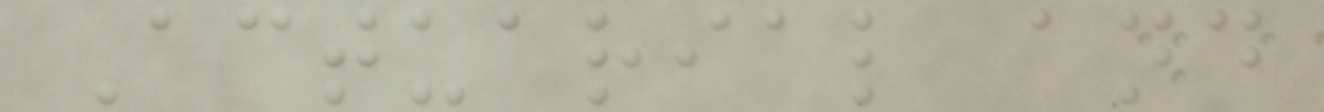Actuarial and
